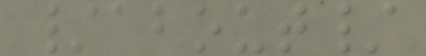/about/
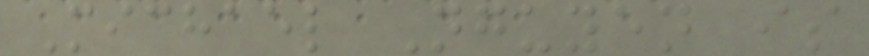Michael Nguyen is
